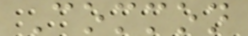Common
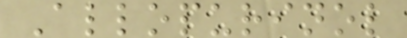Allopurinol
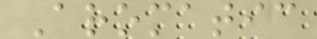Aromatic
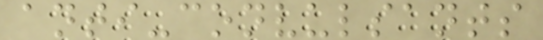anti-convulsants
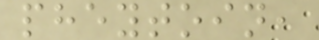pheytoin,
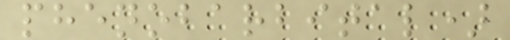phenobarbital)
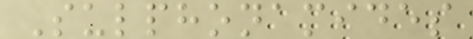Sulphonamides
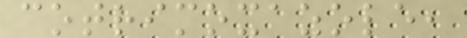cotrimoxazole,
